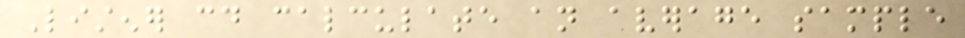Listener could calculate an average sample
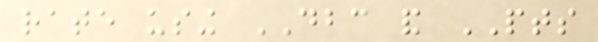rate using DBC and PTS
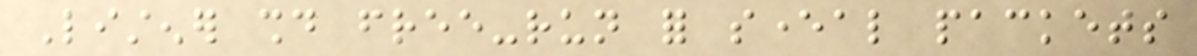Listener should free-run for several packets
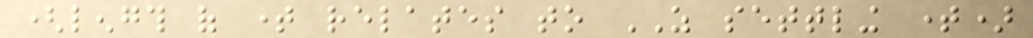(length of time relates to AS settling time)
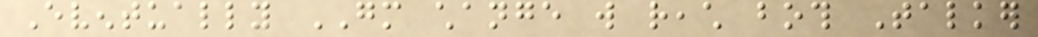Eventually GM change will reach both Talker
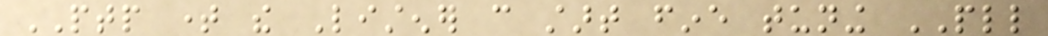PTP time the Listener can start fine tuning PLL
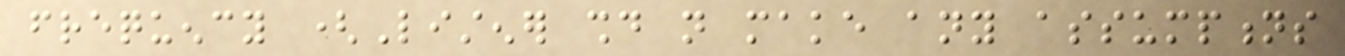frequency (Listener should not make any assumptions
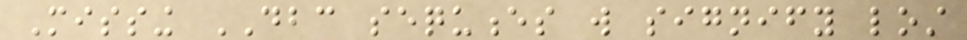Missing DBC sequences will signify lost
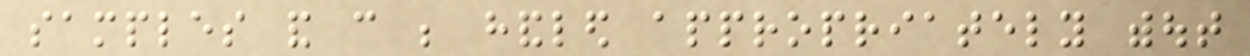samples and can be handled appropriately without
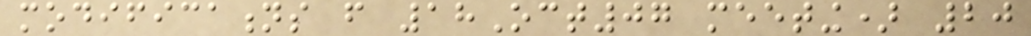modifications from 18Oct07 meeting) 20
